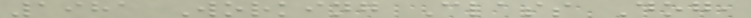1981 Working Class Dog,
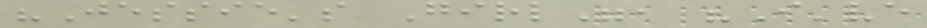"Jessie's Girl", "I've
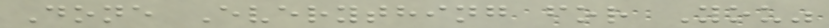Done Everything for You"
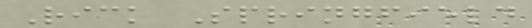Rick Springfield
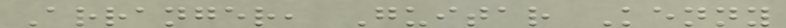Arranger, Guitar Kenny
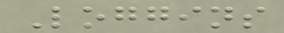Loggins
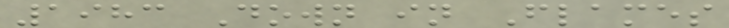1983 Down in Flames
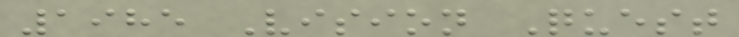1985 Vision Quest
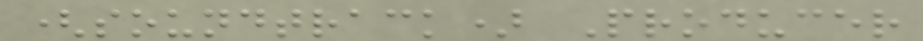(soundtrack) Producer
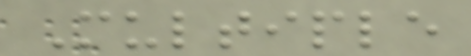Multiple
